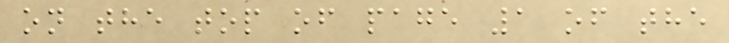on the top of page 1 of the
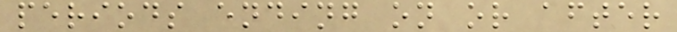periods ending on or after
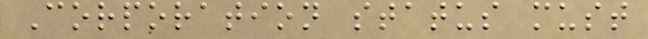Corporation status must
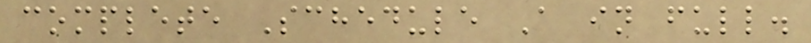complete Schedule A in full.
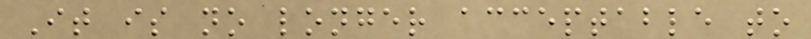It is no longer acceptable to
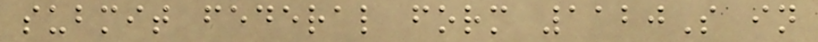submit federal form 1120S in
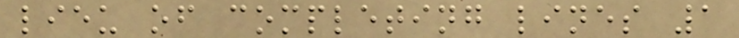lieu of completing lines 1
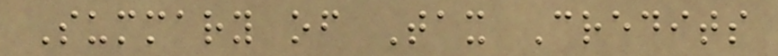Summary of Tax Credits
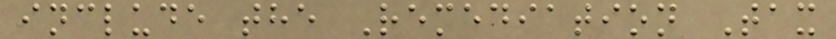include the Remediation Tax
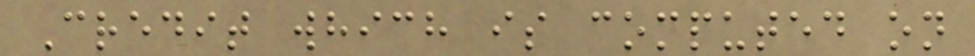Credit which is computed on
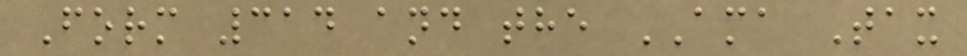Form 314 and the AMA Tax
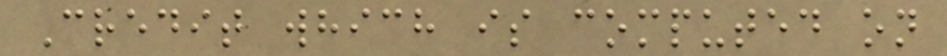Credit which is computed on
